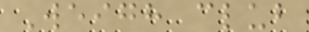Weigh club
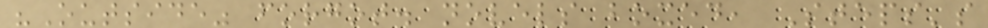"Outside" forgot. novels boxed, Steps's
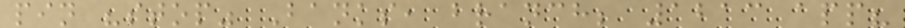pin "stop" Banks, branch; 1213 app?
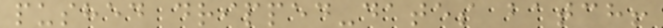pushed dripped-dates batch!
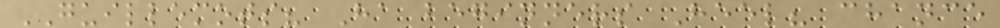GUILLEMOTS? Ha beginners Heel? chance
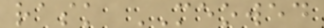rask MEOWED
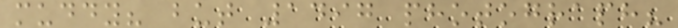muddy? but 1497 photograph?
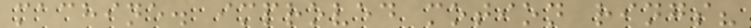machine. improved motion rings?
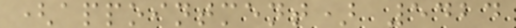(appointment) 5424
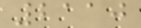2110
